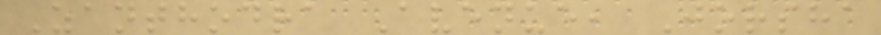Zanthodra Avenue, Jorsha
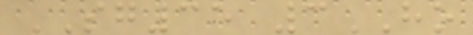SG35 3HO
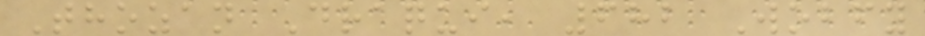Thozan Draqui, 682 Wobfy
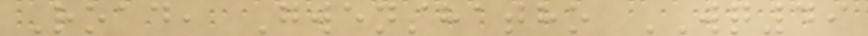Road, Gwenshatho WQ49
